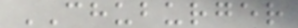CHUBURGER
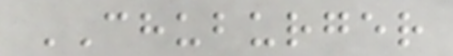CHUBURGER
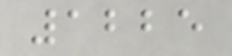1225
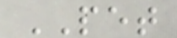PET
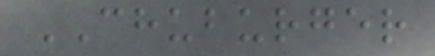CHUBURGER
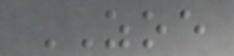ZOE
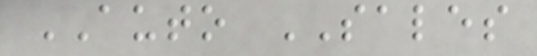AUTO SALES
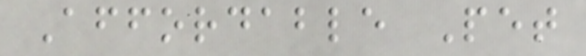Affordable Pet
